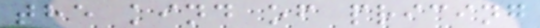the kind of pricing
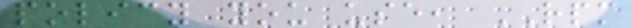policy you use, RPM
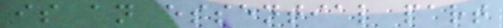is an essential part
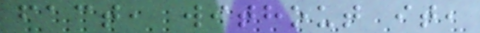fact, without it,
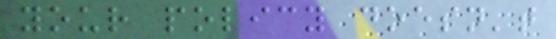your policy doesn't
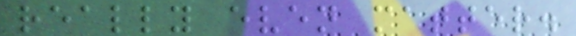really even matter.
